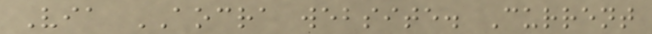Via AOCRA website. Current
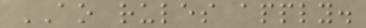AO rules apply.
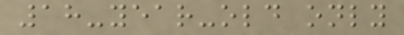18-year-old only
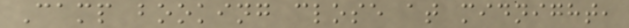Camp booking close at midnight,
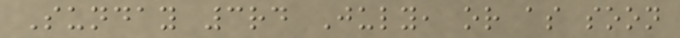Sunday 3rd July, or as soon
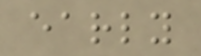early
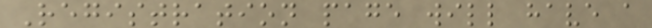Registration page will have a
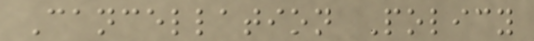Cancellation Policy
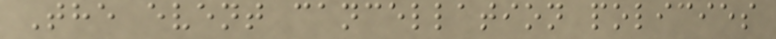The event cancellation policies
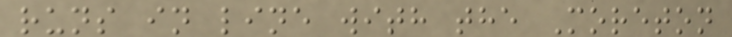runs in line with the Moreton
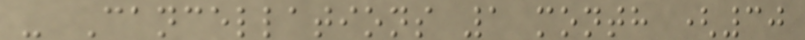- Cancellations 1 month (30
